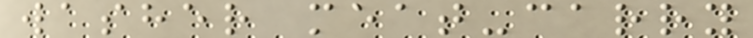washer meat-carry
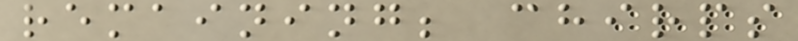remaining; chirps
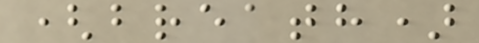(breath)
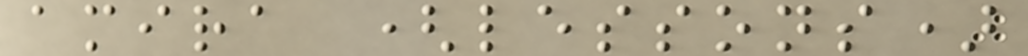amira (lessons)
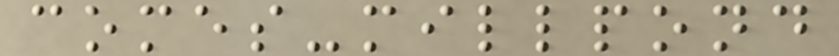comes-millpond
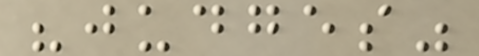"judges"
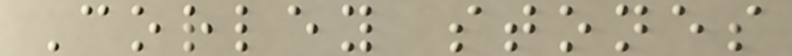Corley stones
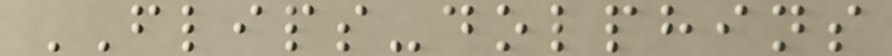FLIPS-dolphins
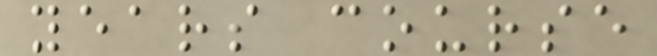years course
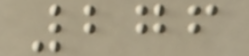276
